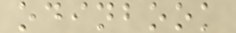odinbook
